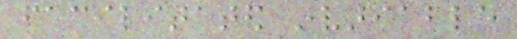facilitated invariable
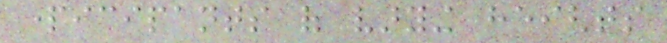participants of varying heights
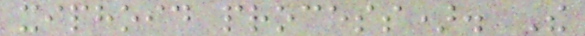xiphoid process). The
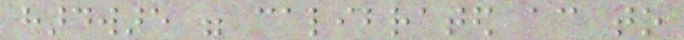hardware were calibrated according to
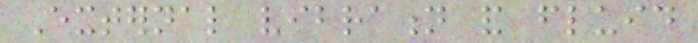External vibration and fluid
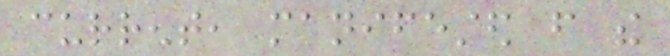current, manifested from the
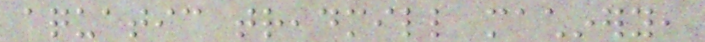aquatic treadmill machinery,
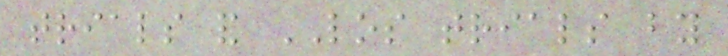trials and LOS trials by
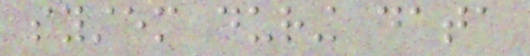system during data
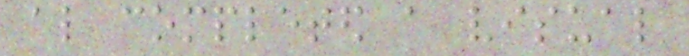also completed a visual
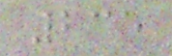235
